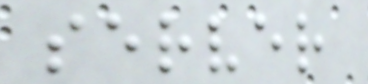server
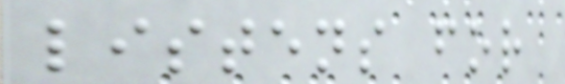listens for
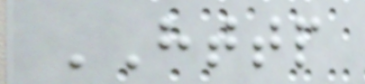HTTP
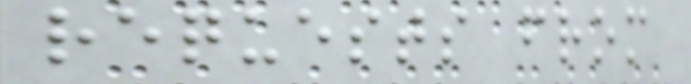requests from
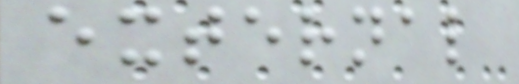external
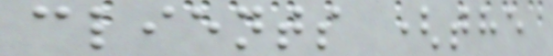clients (the
